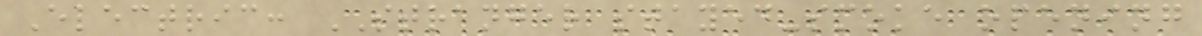Electric: STRANGER stayed-smoke opening
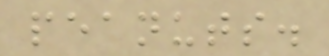peanuts.
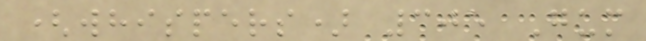(whispers) 305 Gum
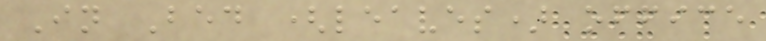In Bed (leaves) office
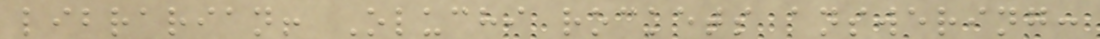librarian! Oluchi rockets answering:
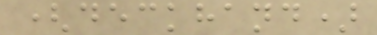(deckhand)
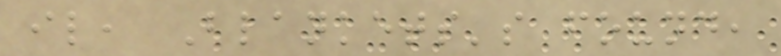il, Blankets's found,
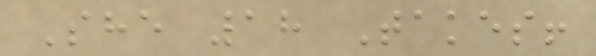She 18 Takes!
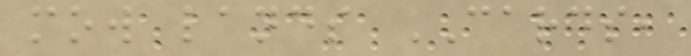mow lands CARDS,
